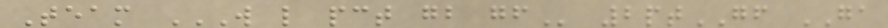Team W L PCT GB GF 2ptGF GA
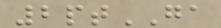2ptGA
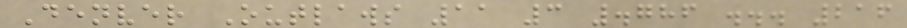Denver Outlaws 11 3 .786 ... 216
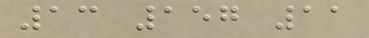13 157 11
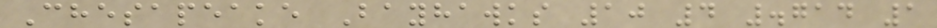Chesapeake Bayhawks 10 4 .714 1
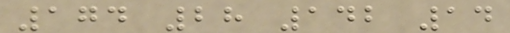174 28 142 14
